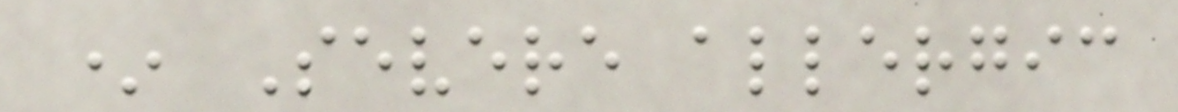* Severe allergic
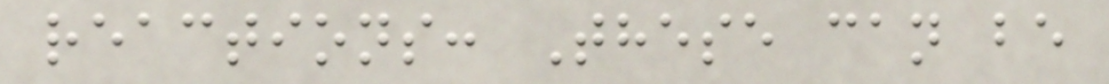reactions: These can be
